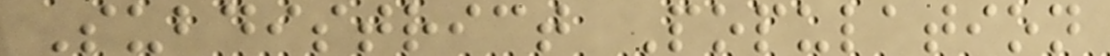Subdistrict Population
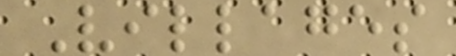Villages
